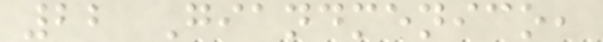22 Giandmenico,
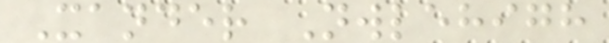Xander Nwlehigh
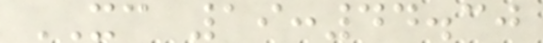XC 19:44.30
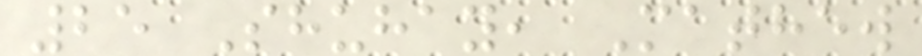25 Shuhay, Mathew
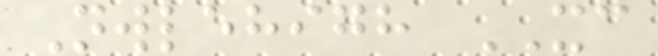Nwlehigh XC
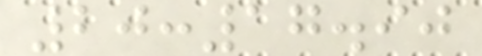20:17.90
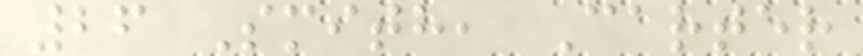26 Smith, Carter
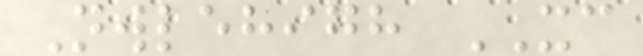Nwlehigh XC
